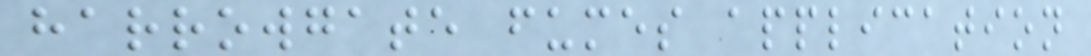harrowgate fumes application
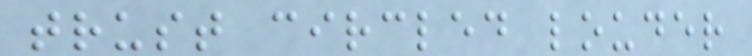trust circled louder
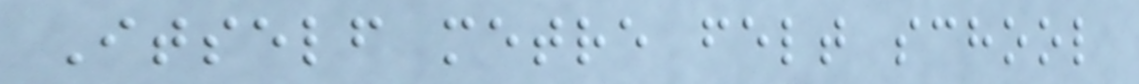Itself metre felt school
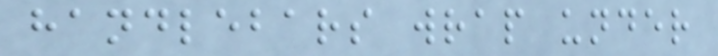handlebars wrap under
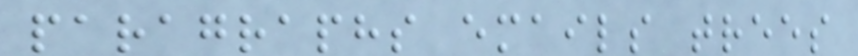paragraphs emails trees
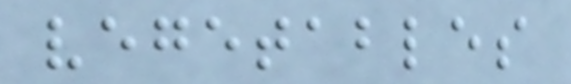vegetables
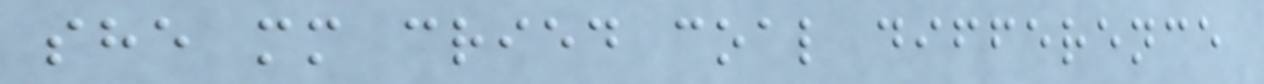she mm cried coal difference
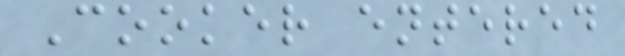Cooker entered
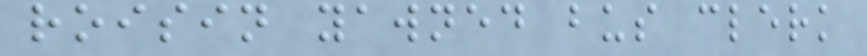roisin yawned bus clerk
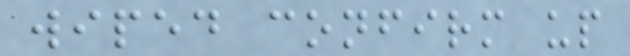wiped confirm up
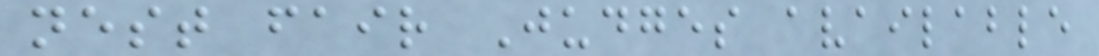nest fair Judges available
